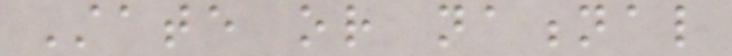State or national
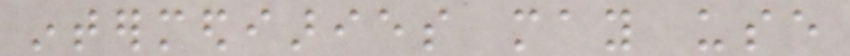intermediaries may use
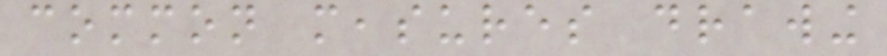common measures drawing
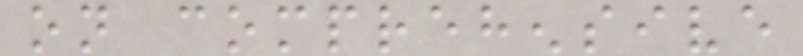on comprehensive
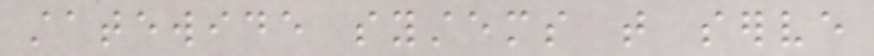statewide systems that serve
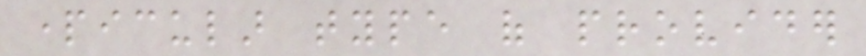particular type of provider
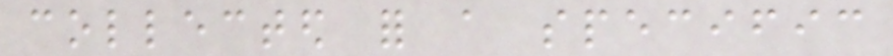collected for a specific
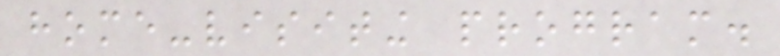home-visiting program.
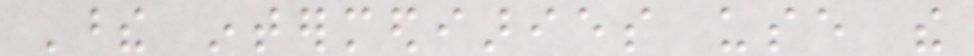These intermediaries use the
